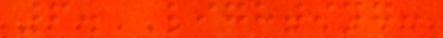6. Lighting:
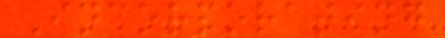Incorporating
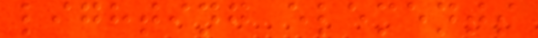lighting elements
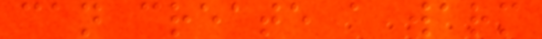can create a warm
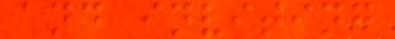and inviting
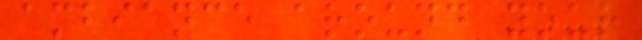ambiance around your
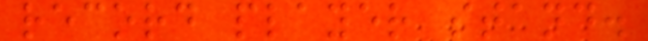record player stand.
